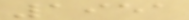1951
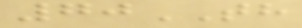70TH
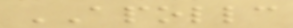APOLLC
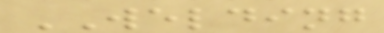WELDING
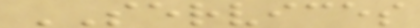SERVICES
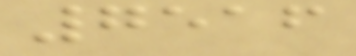7516
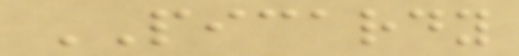PICARDY
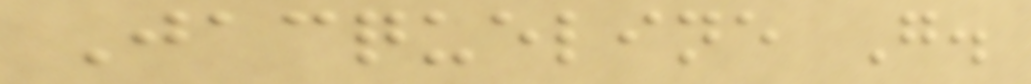Jacqueline G.
